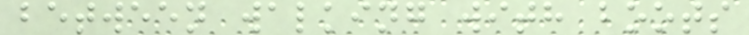between walking with boots
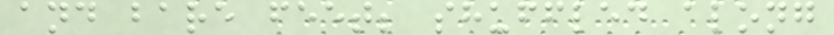and bare feet; shuffled along
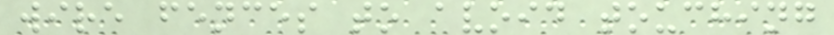wire fences to avoid touching
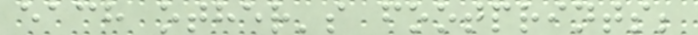each other's footprints;
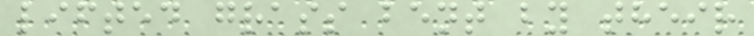lifted grass bent by their
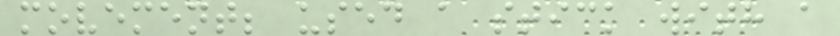movement; used a stick with a
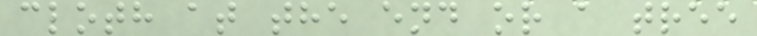cloth at the end or a tree
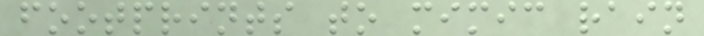footprints to mimic rain
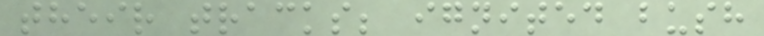their tracks; ignited bush
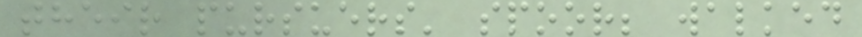their pursuers' spoor; walked
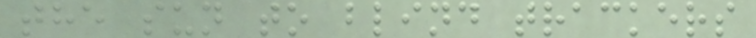the sun to blind trackers
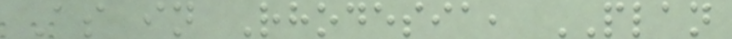As in Rhodesia, PLAN
